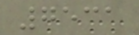7531
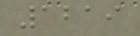1219
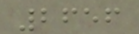2656
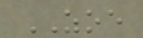ZOE
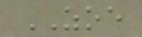ZOE
